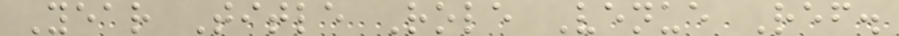Year Title Role Venue Ref.
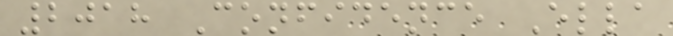2018 Confidence Ella
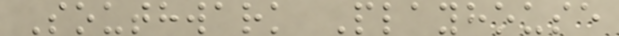Southwark Playhouse
